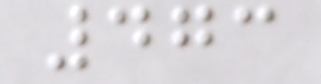473
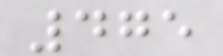475
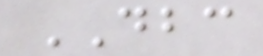DBC
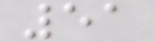51
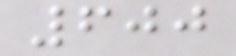600
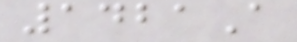1421A
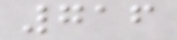716
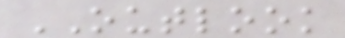OUTLOOK
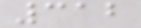312
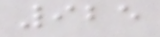925
